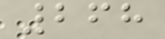268
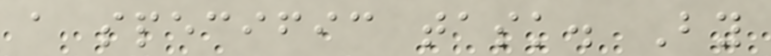a specific task. By
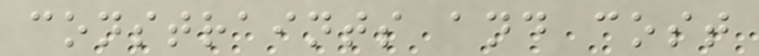constraints and cost
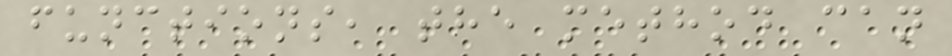functions, the method can
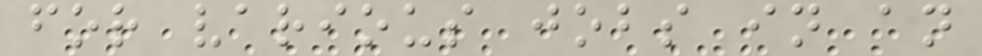for various jobs in an
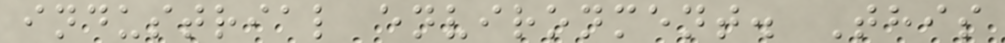industrial environment. This
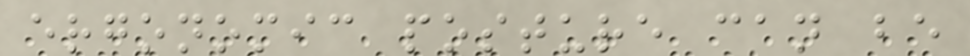ergonomic posture can be
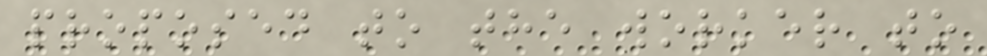proposed to the worker to
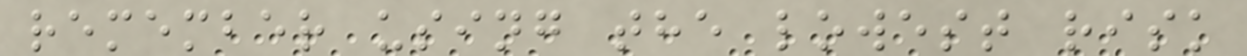remember using the lowest risk
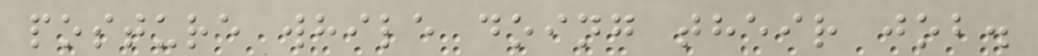posture while doing their job.
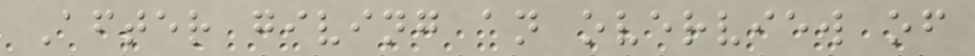After giving an overview of
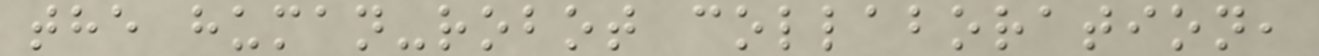the human-robot collaboration,
